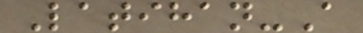Latihan-A
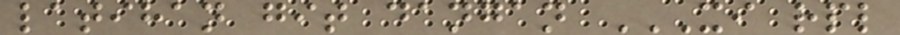latihan git dangan XI RPL
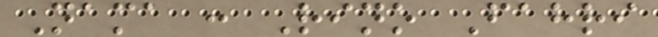Nama : Rino Fahri
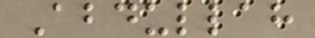Abdullah
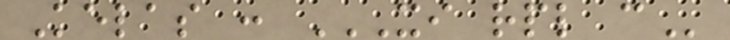Kelas : XI RPL C
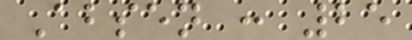Absen : 25
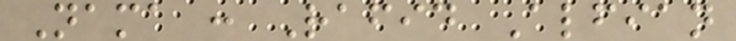Nama : Rafid Alfian
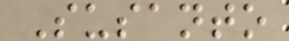Susanto
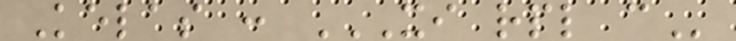Kelas : XI RPL C
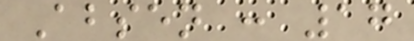Absen : 17
